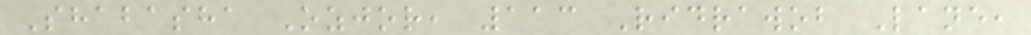Shabasha Ozjor, 113 Ridrawob Lane,
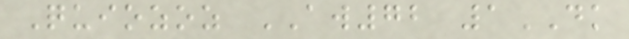Quiozoz AW72 1DK
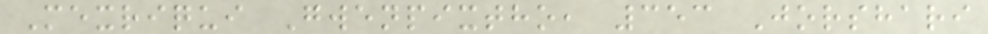Mexriqui Gwenpixtho, 353 Jorshari
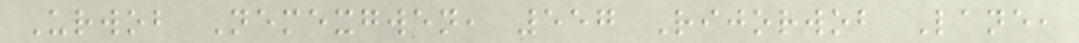Urwob Nemexgwen, 557 Rijorwob Lane,
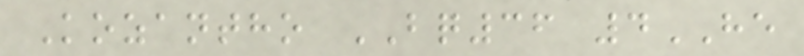Kozantho BQ36 4HE
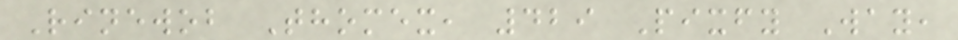Rinewob Thomex, 429 Pixfy Way,
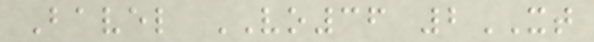Bavel VO36 2XT
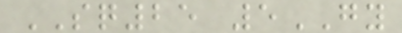SQ25 5GY
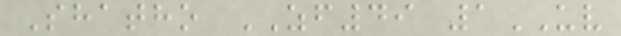Shatho ZF49 1UV
